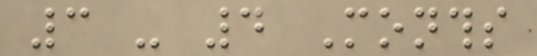3 - 4 Months
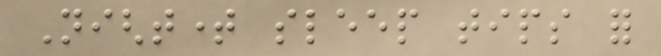Nighttime sleep tips for
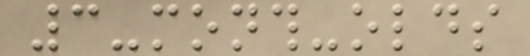3-month-olds
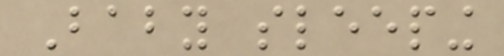Baby sleeping
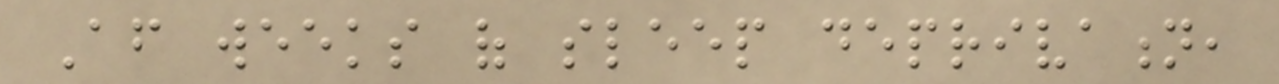After weeks of sleep deprivation,
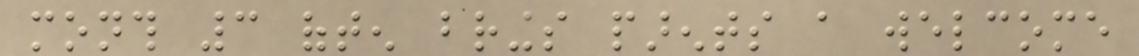month 3 often brings parents a welcome
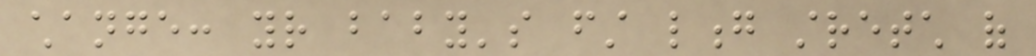change: your baby's first long stretch of
